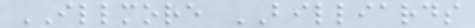ILLMORE BILLIARDS
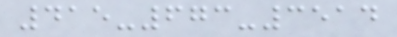415-673-3514
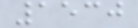1530
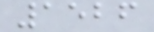1526
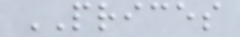PRICES
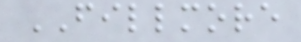FILLMORE
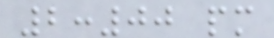2:00 pm
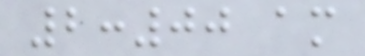2:00 am
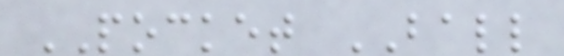POCKET BALL
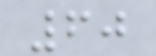60
